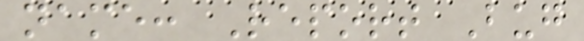name: Report Bug
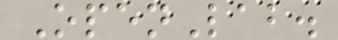OpenLab.
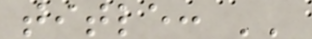title: ''
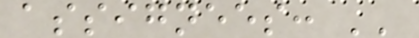assignees: ''
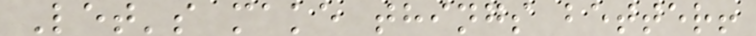Let's make things better!
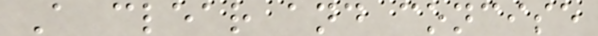A clear and concise
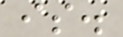is.
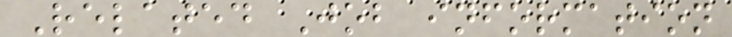Related Job information
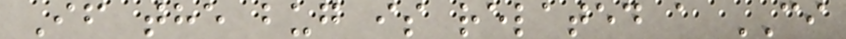If the bug is related a CI
